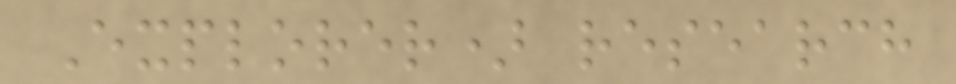Explorer) research
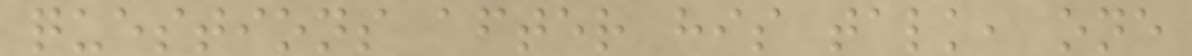questions after his talk, one
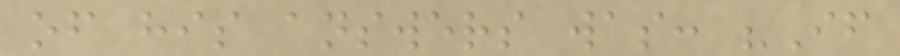of his answers was: "If
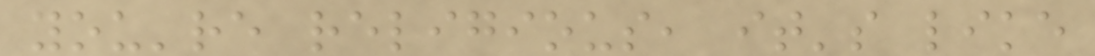you're religious, it's like
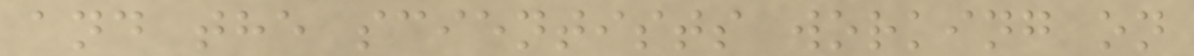and the scientists working on
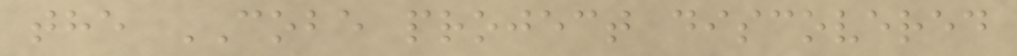the COBE project discovered
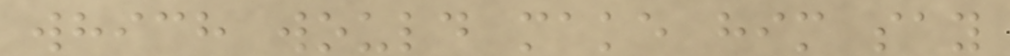which would make him say
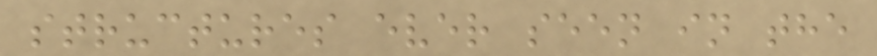structures ever seen in the
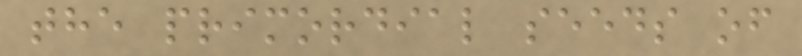the primordial seeds of
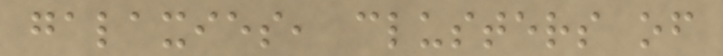galaxies, clusters of
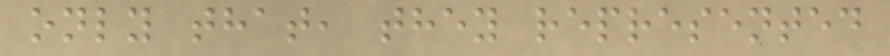only that, they represented
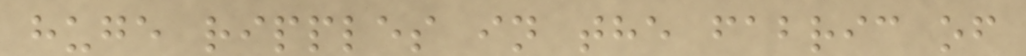huge ripples in the fabric of
